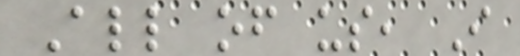All of us, I
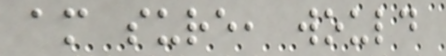am sure, would
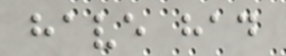have had
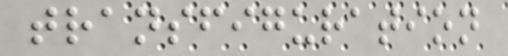transfiguration
